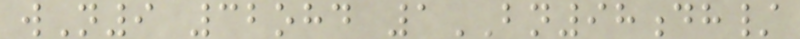wN9 32ohd 1BN98dh/
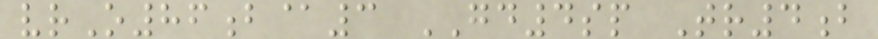vrO86b@3 GD4sp Tr4b
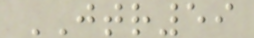JTR59
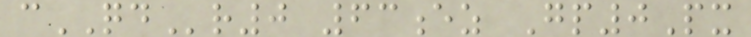cQDr0 63ez Gp0Px
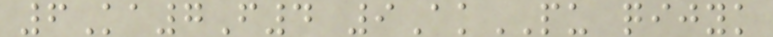6Ka7F4 9AkPU qijyk
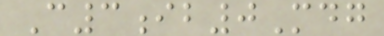C3ib0Mdg
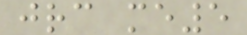jrc me5
